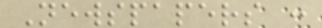Newspapers :
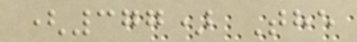(377) The
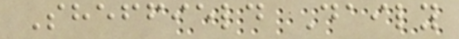Sheffield Daily
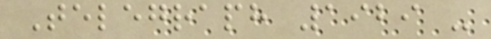Telegraph 1929 -
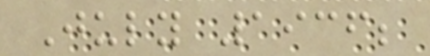July 1936;
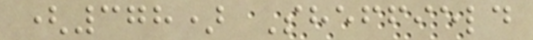(378) Sheffield
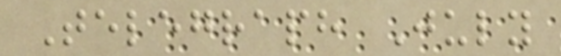Telegraph July
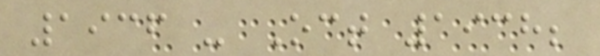1936 - Oct 1938;
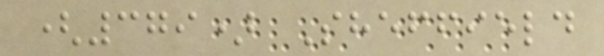(379) Sheffield
